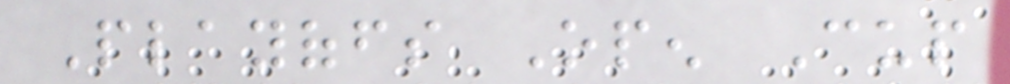Playoffs Open Cup
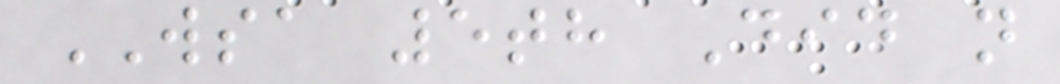WSA 5th Did not
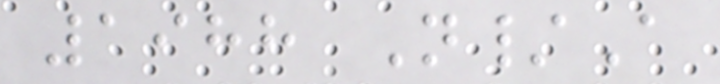1988 N/A
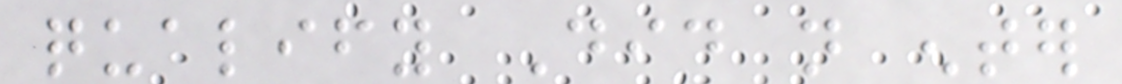qualify Did not enter
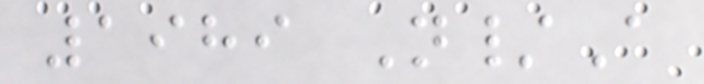1989 N/A
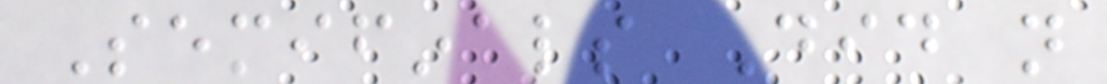Semifinals Did not
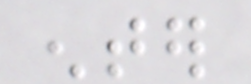enter
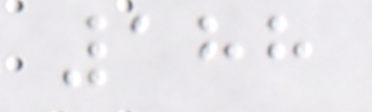188
